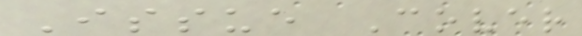Issue Cover
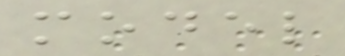model
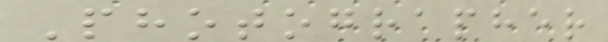Photographer
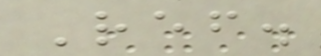Ref.
